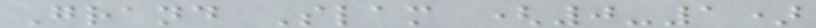Grand Slam (0-1)
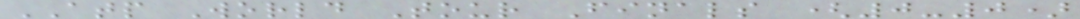ATP World Tour Finals (0-0)
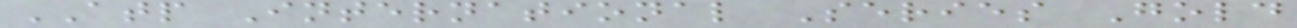ATP International Series Gold
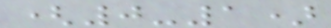(0-1)
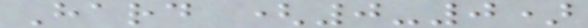Hard (0-0)
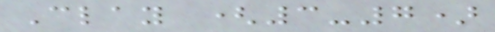Clay (3-7)
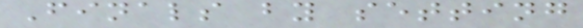Finals by setting
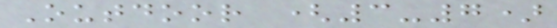Outdoor (3-7)
